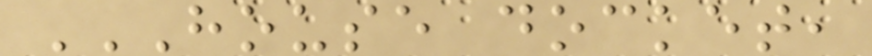HOUSE DOCKET,
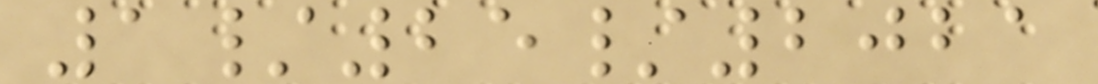1/25/2021
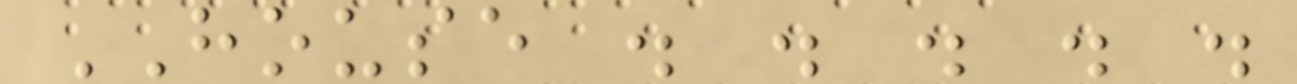HOUSE . . . . .
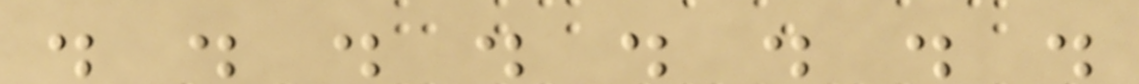. . . . . . . .
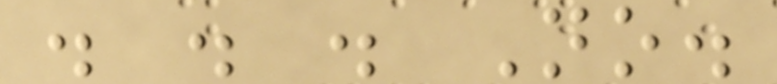. . . No.
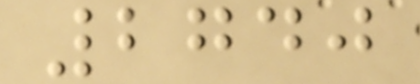2740
